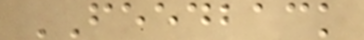FEEDBACK
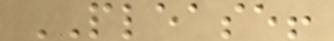PLEASE!
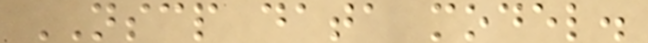NSCP data model.
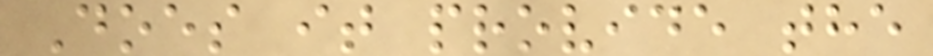Does it provide the
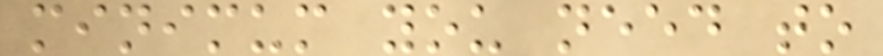minimum you need to
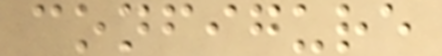configure
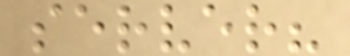server?
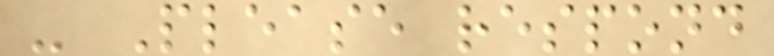- Please respond
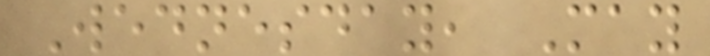Wednesday, May
